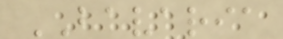BAVARIA
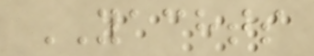YACHTS
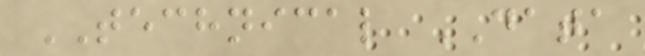TECHNICAL DATA
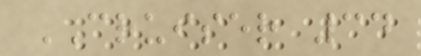CRUISER 34
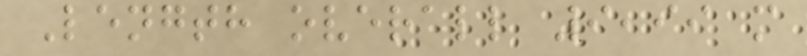Length overall 9,99 m
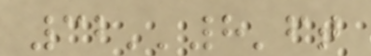32''8'ft
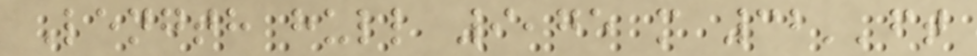Length hull 9,75 m 32''ft
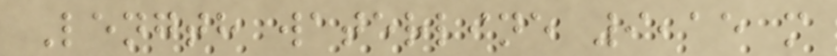Length waterline 9,15 m
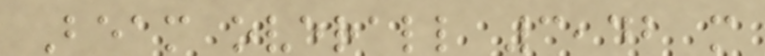Beam overall 3,42 m
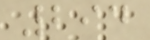294
